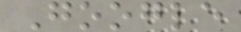Google
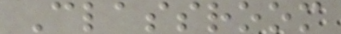Classroom
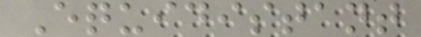Equidistant
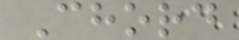Chord
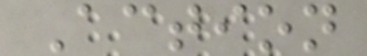Action
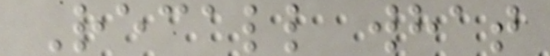Recall what
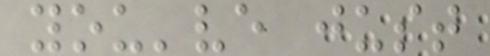you've just
